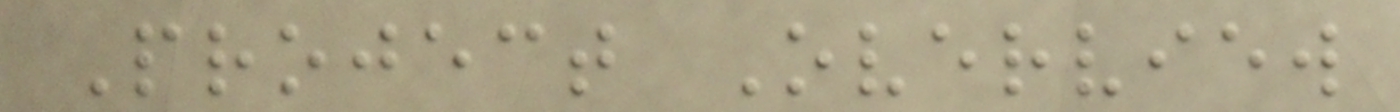Project Overview
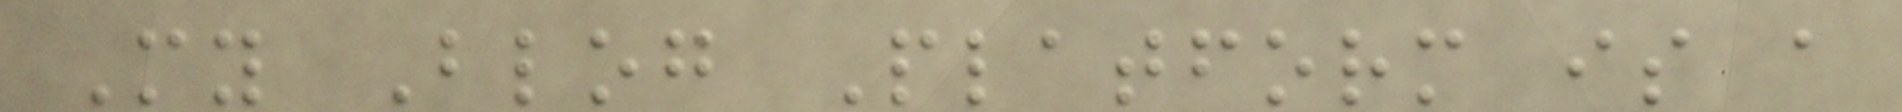My Blog Platform is a
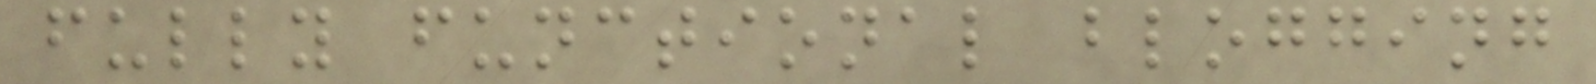fully functional blogging
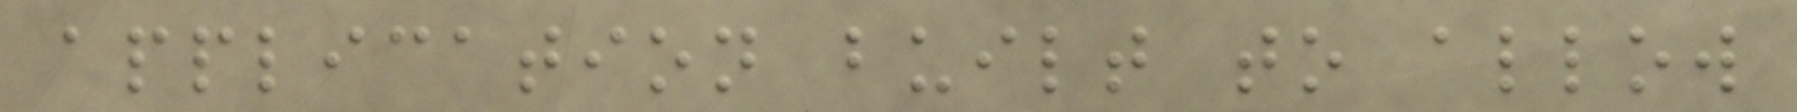application built to allow
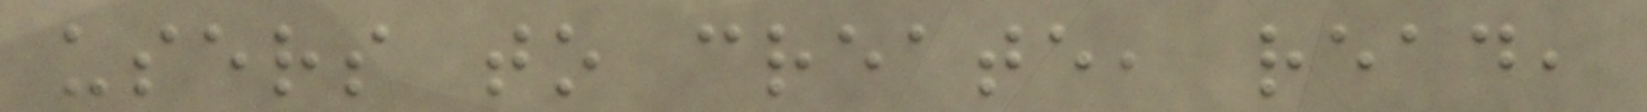users to create, read,
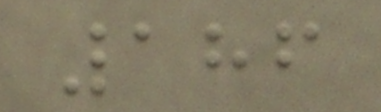186
